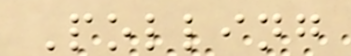Polling
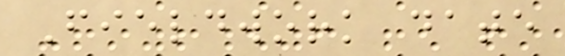Fieldwork date
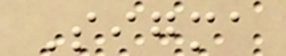Sigma
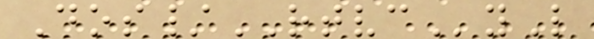Dos/RTVCyL
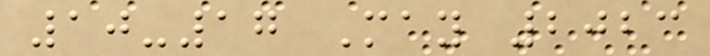10-17 May 2023
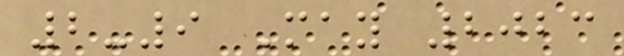2-9 May 2023
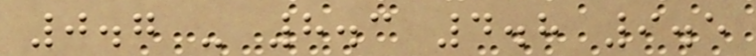0.7 - 8.3 4.8 9.5
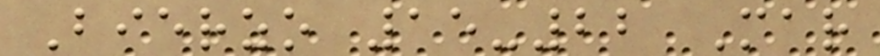Bierzo 15-22 Mar
